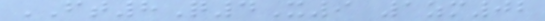FT8Q4X9 1zm02
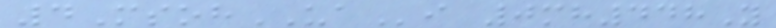4MsohUAi 0mh448Y
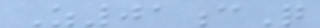Z01cQ
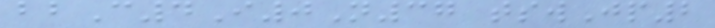bbC4I0N37 tswJp2
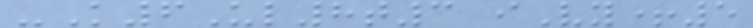-K6Ul8t3 iVy+5
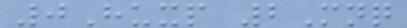0Huxp 2Mnq
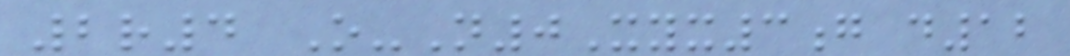2r4 O-N0Xyx3g d12
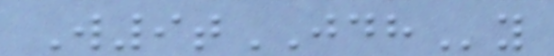W9tJDHy
